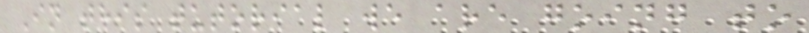In this tutorial we are going to
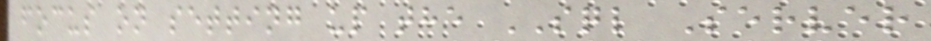focus on setting up the SQL Server
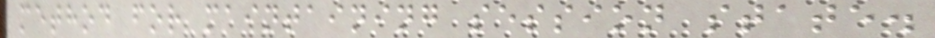method for maintaining session state.
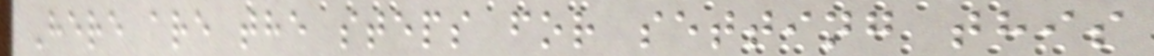Here are the steps for setting this
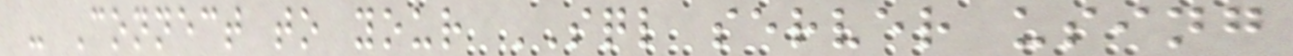- Connect to your SQL server using
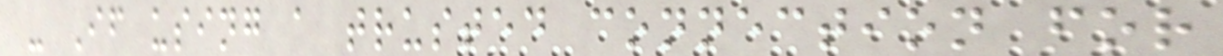- If using a trusted connection for
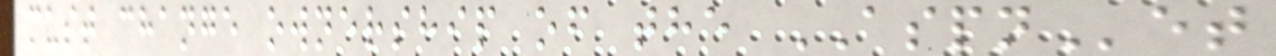must change ownership of the ASPNet
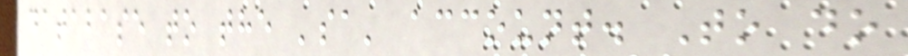database to the 'sa' account. To do
